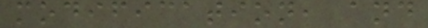modification, and
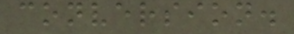conversion.
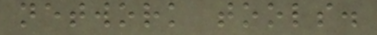network tools.
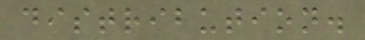distribution.
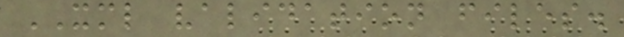XML validation files.
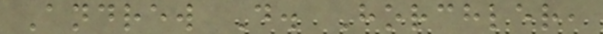Andrew D. Horchler,
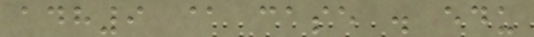adh9 @ case . edu
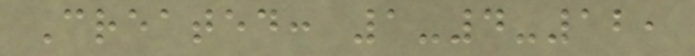Created: 1-4-12,
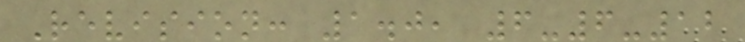Revision: 1.0, 6-6-12
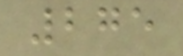275
